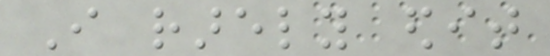I rarely edit
